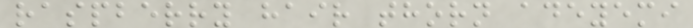raspberry hair thorn adeyemi
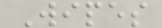Wipes
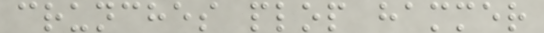crunches plop hammer
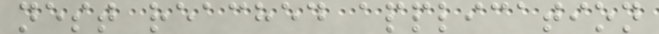nest reached application
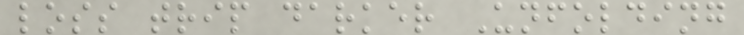loss trip darker Unfolding
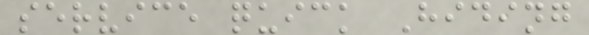service quick Hiding
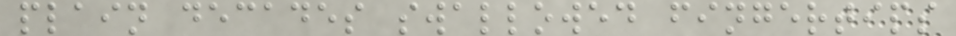plain decades swallowed fingertips
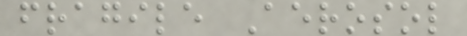fragile Aerosol
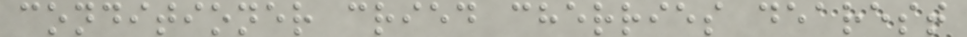conditioner cried cherries dearest
